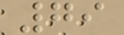79
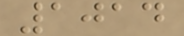1014
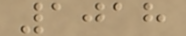1018
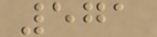571
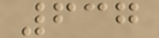637
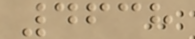4638
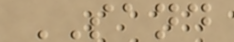SAND
